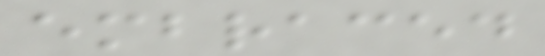embraced
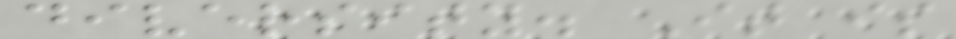diversity. It is
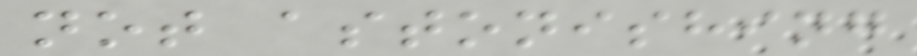not astonishing
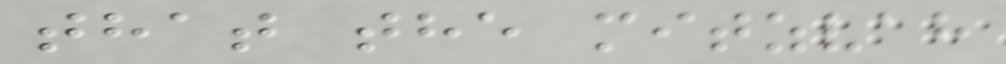that the mitzvah
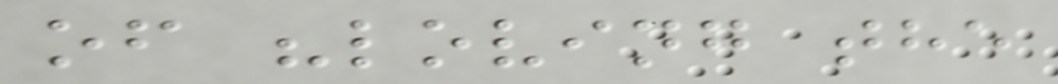of "loving the
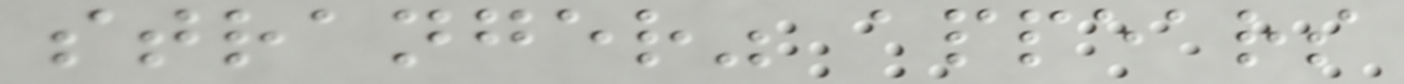stranger" appears
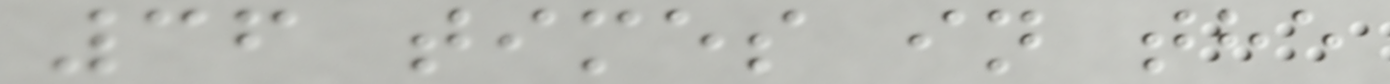36 times in the
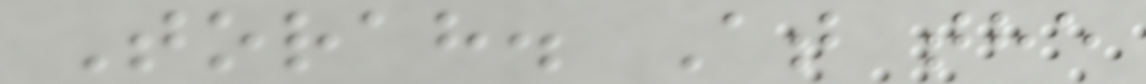Torah. At the
